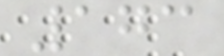173
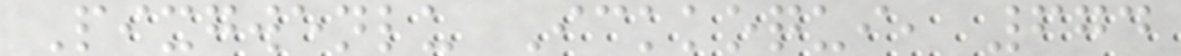Pixgwenlu Ickkoqui, 674
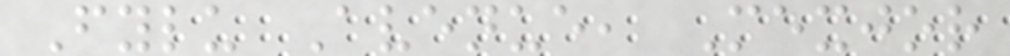Fylu Avenue, Mexjor
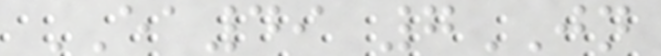EA49 7JN
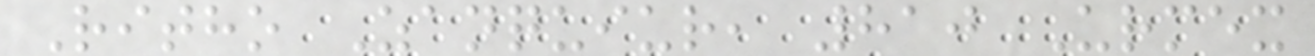Ritho Zanquiur, 810 Urmex
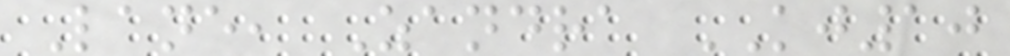Lane, Zandra KJ10
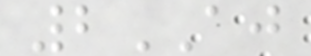2AJ
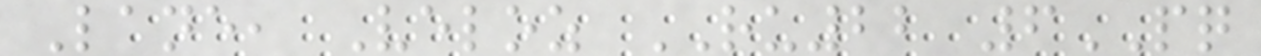Lane, Veloz RU22 6PQ
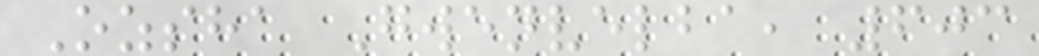Ozsha Gwenvelba, 603
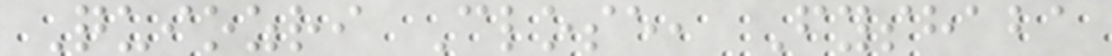Quiozri Close, Fyshaba
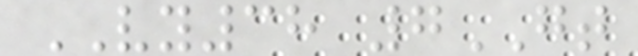VY38 7GT
